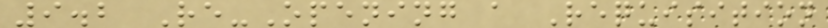9.2 Re-Opening a Requisition
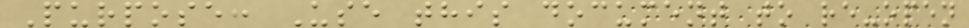Purpose: Use this document to re-open
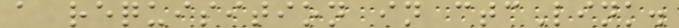a requisition in ctcLink.
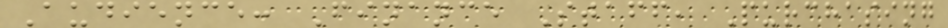Audience: Finance Staff, Purchasing
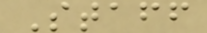Staff
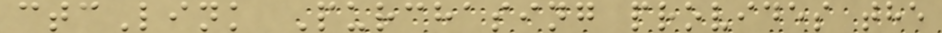ctcLink Purchasing provides the
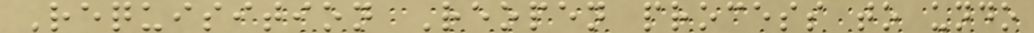Requisition Reopen process to undo
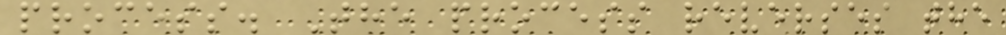process. The process reverses the
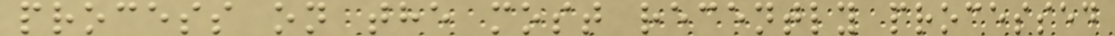process on the most recently processed
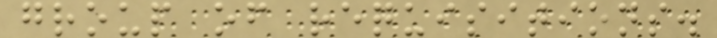group of requisitions.
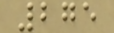275
